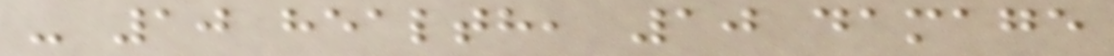- 10 health, 10 damage
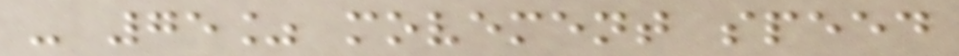- 75% movement speed
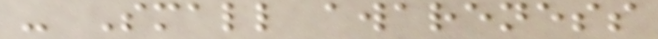- Small awareness
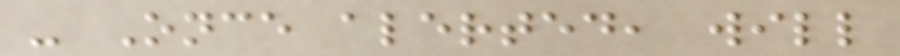- Once alerted, will
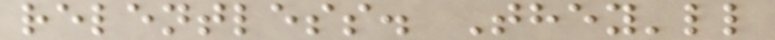relentless. They'll
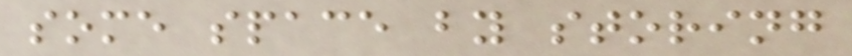some space by storing
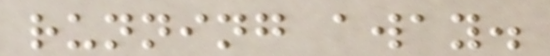running away.
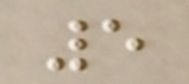5
